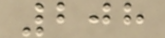208
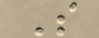S
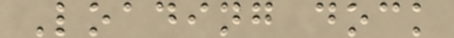Loading dock
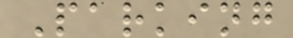Parking
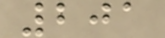201
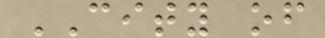CITY of
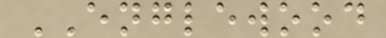ENGLEWOOD
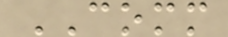COMM
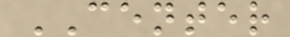CENTER
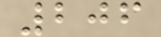206
